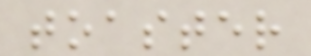toaster
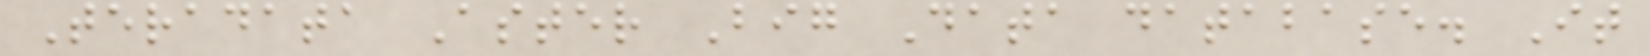Teradata Aster Big Data database. It
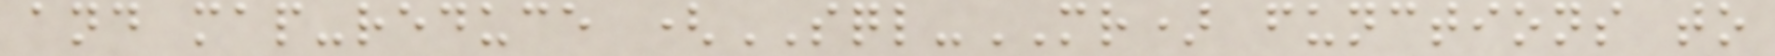and map-reduce (SQL-MR) functions to
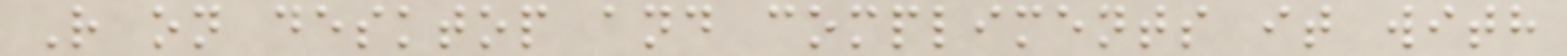R on desktop and compliments it with
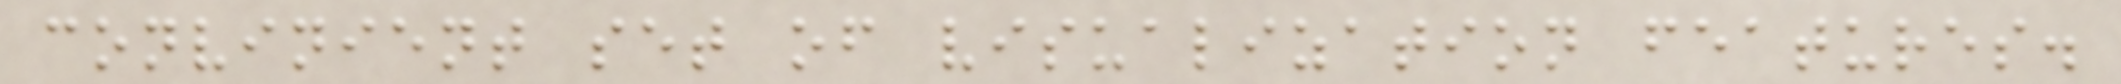convinient set of visualization features.
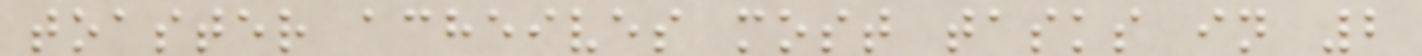toaster acheives most tasks in 2
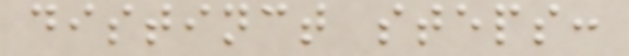distinct steps:
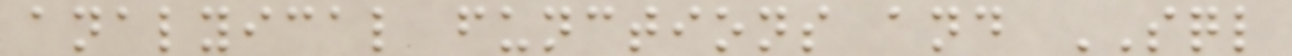analyical functions and SQL
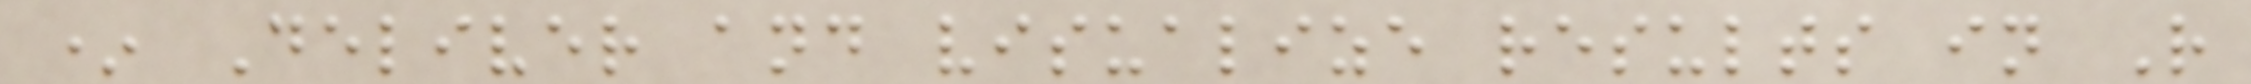* Deliver and visualize results in R
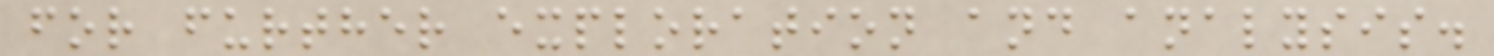for further exploration and analysis.
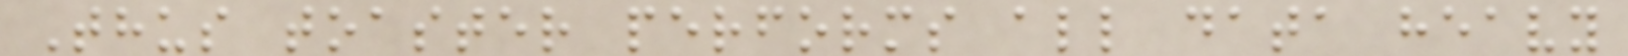Thus toaster performs all data heavy
